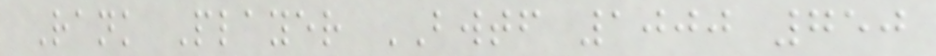Rank Player BWTF 1000 750
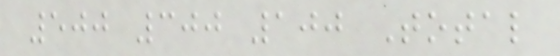500 300 100 Total
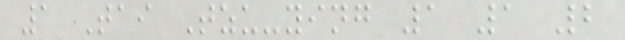1 Tai Tzu-ying 1 1 2
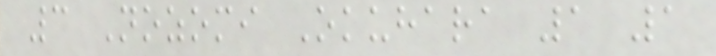3 Nozomi Okuhara 1 1
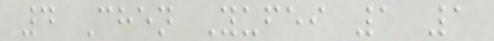4 Chen Yufei 1 1
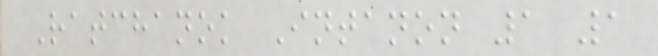Ratchanok Intanon 1 1
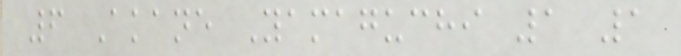6 Akane Yamaguchi 1 1
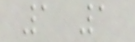1 1
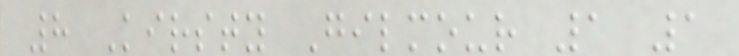8 Kirsty Gilmour 1 1
